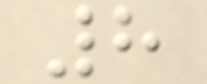8
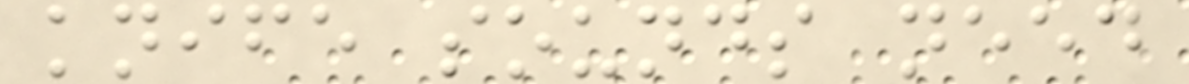knife sounds need
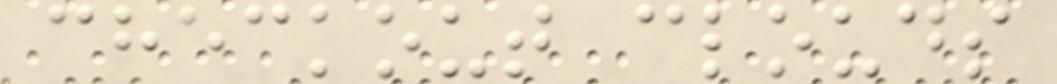checkout clouds
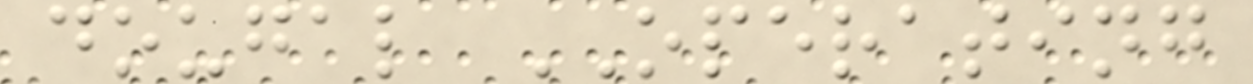dougal OPERATING
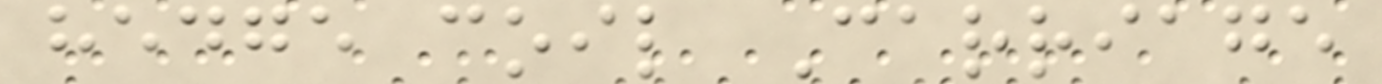hedge coil Carriage
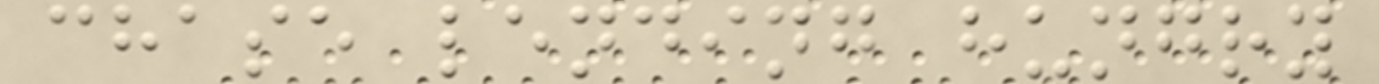chase lending hungry
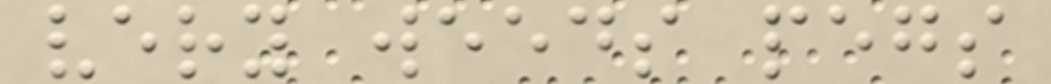very weeds pegs
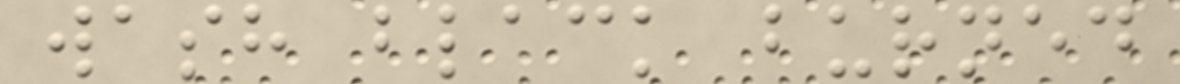wash black burned
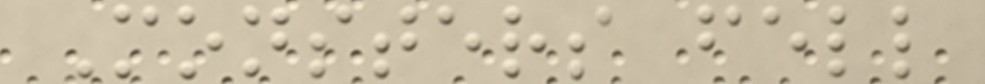Monsters fell
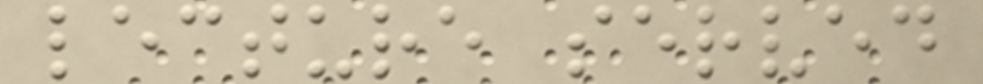lecture served
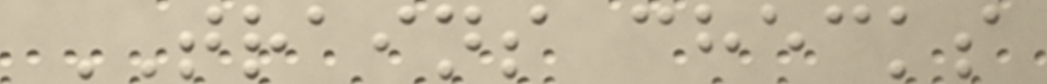TRAINS checks
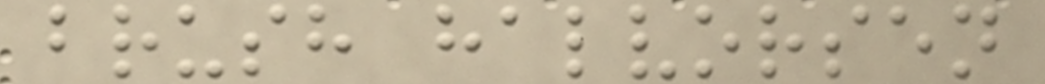brush halvorsen
